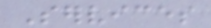Services
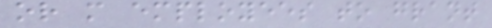or more employees to grant
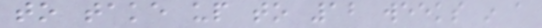to take up to 12 weeks in a
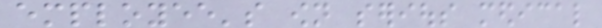employee's own serious medical
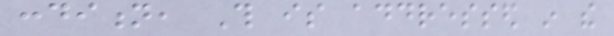condition, This is addressed in the
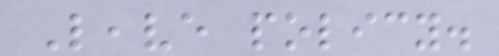Leave policy.
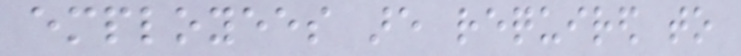employees are required to
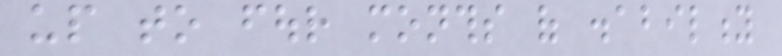up to four months of disability
